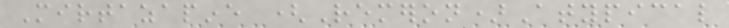Mirtazapine (Remeron)Atypical
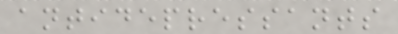antidepressants
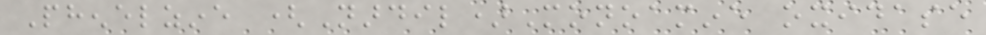Phenelzine (Nardil)Monoamine oxidase
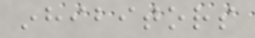inhibitors
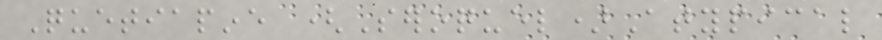Quetiapine (Seroquel)Atypical
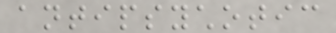antipsychotic
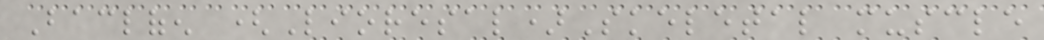Baclofen (Lioresal)Skeletal muscle
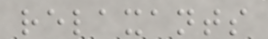relaxants
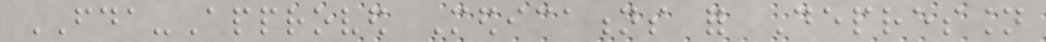FDA-Approved Medications for Depression
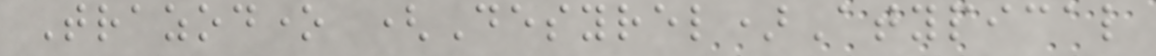Trazodone (Desyrel)Atypical
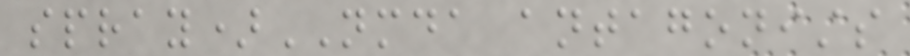spray)NMDA antagonists
